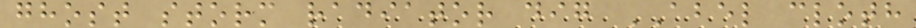ghost storm radiator dig ABEL cloth
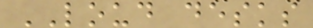LOUD desks
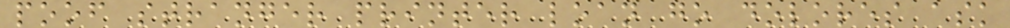poof stranger printer loan go dolores ask
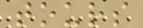tours
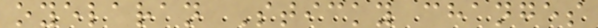oyelaran Sticky changes
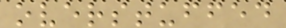overstuffed
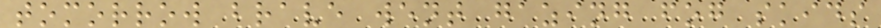tomorrow brave went gazing fog skids
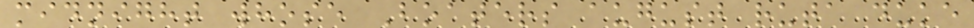midnight whose Boaters august ruta duke
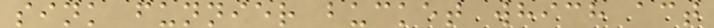sink funnier bucket which act
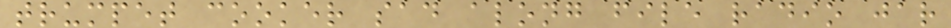trumpet cooker sad along file radio jar
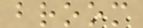broom
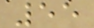55
